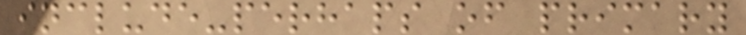include-perhaps of primary
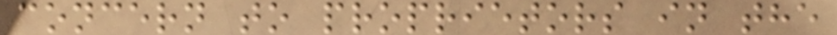concern to proprietors in the
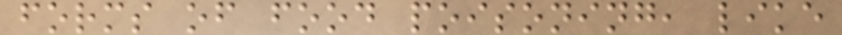forms of food poisoning, like
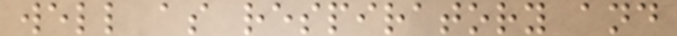well as respiratory and
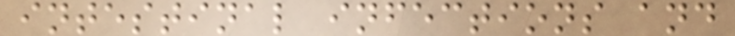intestinal infections and
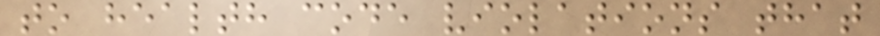to health code violations that
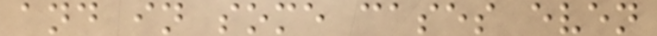and in some cases even
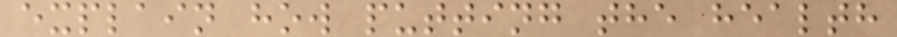explain how putting the health
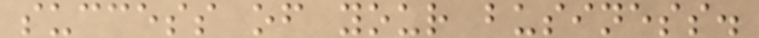success of your business.
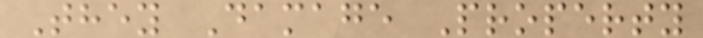They Damage Property
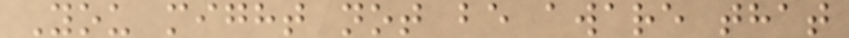You might not be aware that
